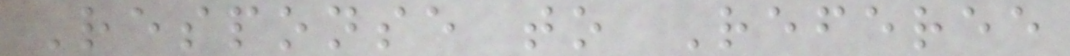Response to Referee
